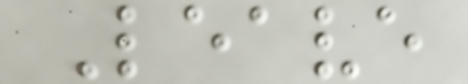Leave
